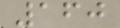160
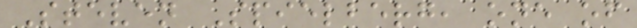Steven Spielberg, one of
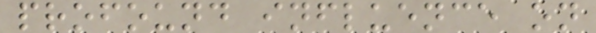profound influence on
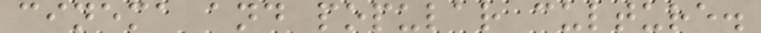cinema and popular culture.
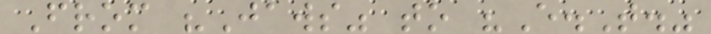From "Jaws" to "E.T."
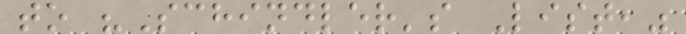to "Schindler's List,"
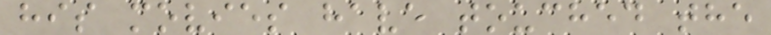his movies have touched the
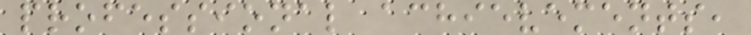professional achievements,
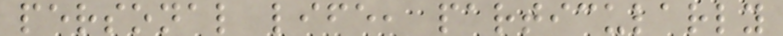personal life, particularly
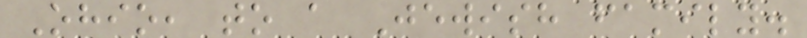Ohio, to a Jewish family.
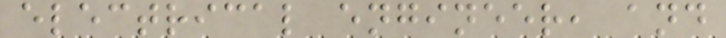electrical engineer, and
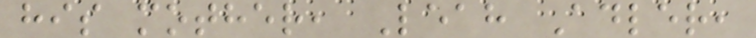his mother, Leah Adler,
